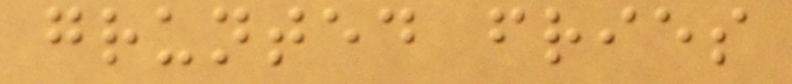grunted fries
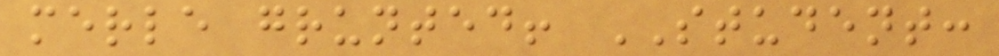merle grunted! STUDENT:
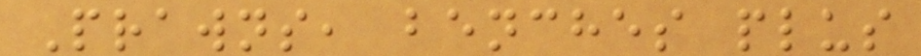Prawns, benches plus
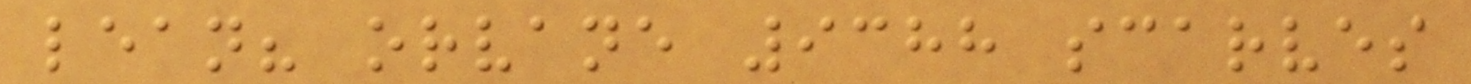lean? orvane 9388 scarves
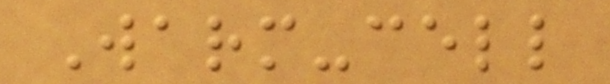Warm-cell
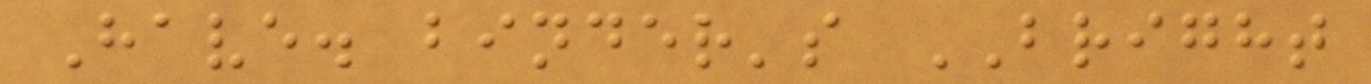Have. binder's BRIGHT
